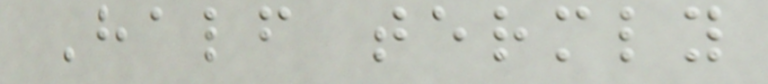Half termly
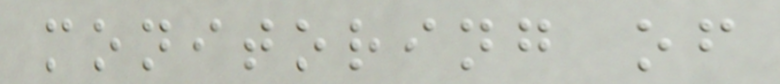monitoring of
